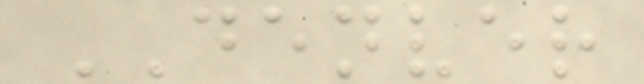DENVER
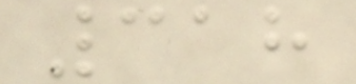318
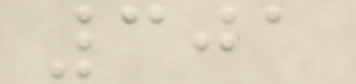301
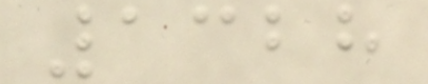1328
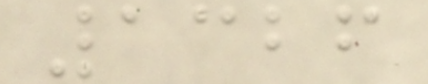1326
